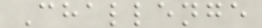Challenge
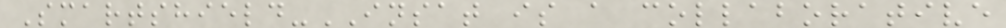Smartshield-INSAT is a collaborative
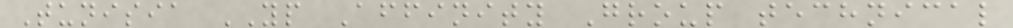Tunisia YP Affinity Group technical
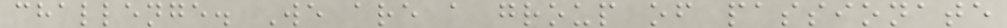challenge. We are a group of passionate
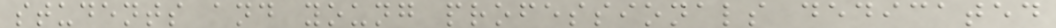students and young professionals dedicated
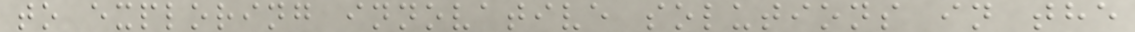to exploring innovative solutions in the
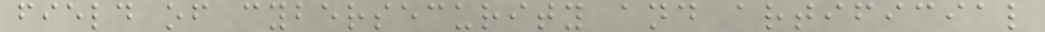field of cybersecurity and artificial
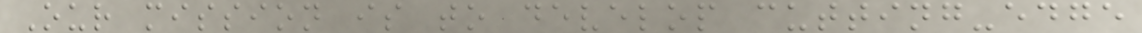Our mission is to develop cutting-edge
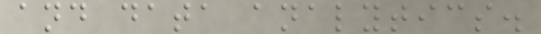and data analytics.
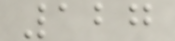127
